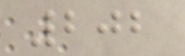202
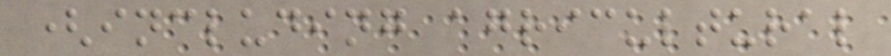(including agricultural
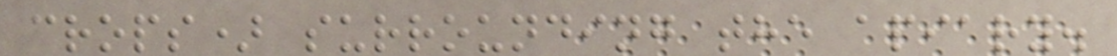crops) surrounding the apiary.
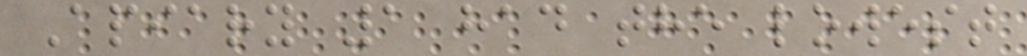Apiary 1 had the lowest
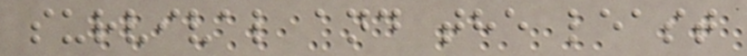survival and the least
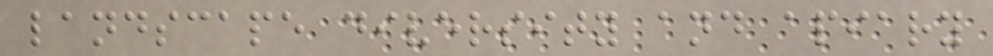landscape diversity and apiary
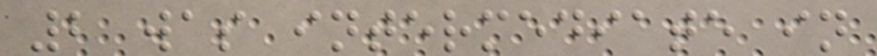2 was intermediate in
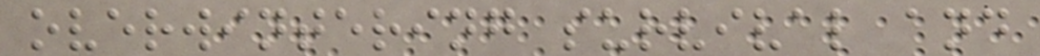overwintering survival and
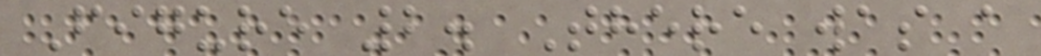Figure 2. There was a
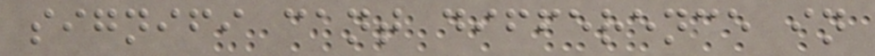signifi cant difference in
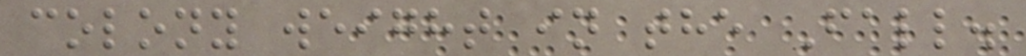colony weight in the Fall.
